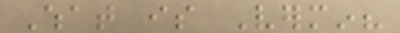What is Vermin?
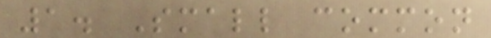1. Small common
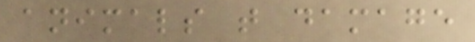animals that damage
